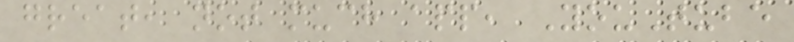great, not much app, YouTube
